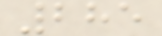285
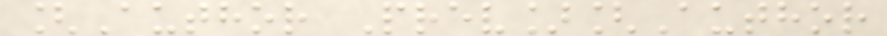[Author Prev][Author
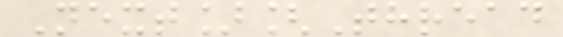Next][Thread
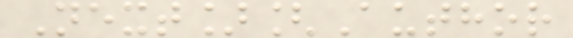Next][Author
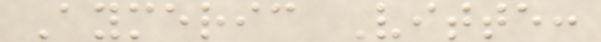Aymeric Vitte:
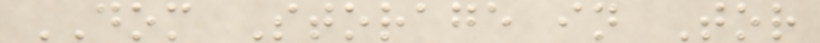DOM Storage in Tor
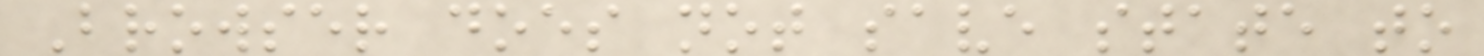Browser does not save state to
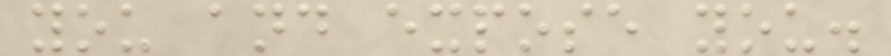you and expose you.
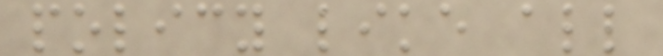policy like all
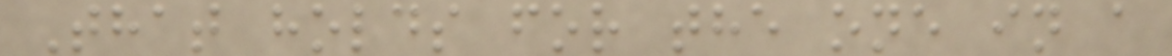That holds for the one in a
